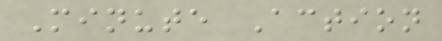Minute Action
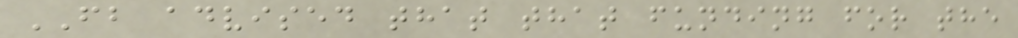FB advised that that funding for the
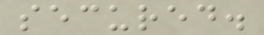secured.
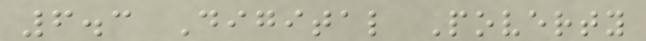6.3 Digital Poverty
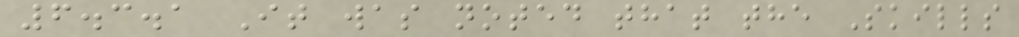6.3.1 It was noted that the Skills
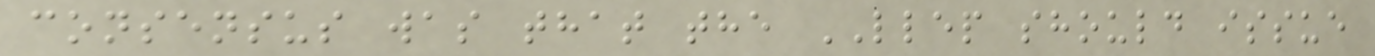consensus was that the LLEP should issue
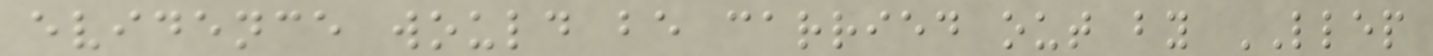evidence would be carried out by LLEP
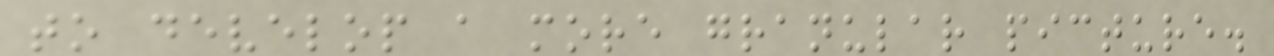to develop a more granular picture.
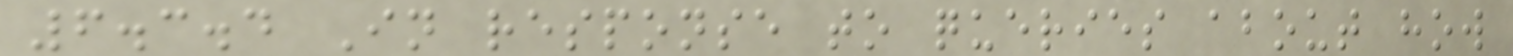6.3.4 In response to queries about how
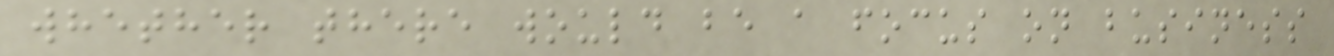whether there would be a focus on business
